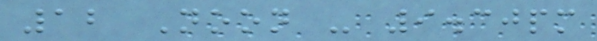12 Noon - 9.30pm
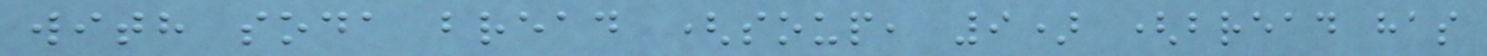with soda bread (soup, 9) (bread has
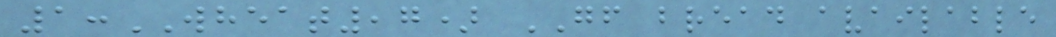1:WHEAT,7) GF bread available
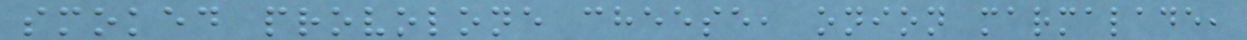smoked provolone cheese, onion marmalade,
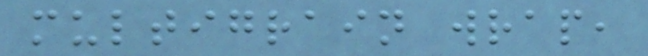multigrain wrap,
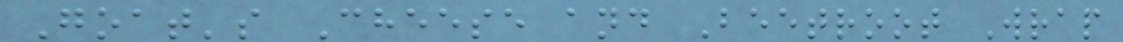Goat's Cheese and Beetroot Wrap
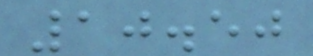10.50
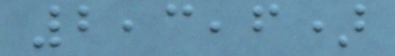2,3,6)
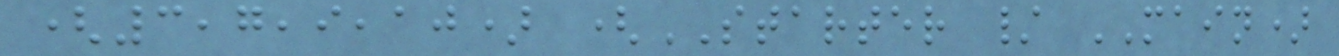(3,7,9,10) (STARTER / MAIN)
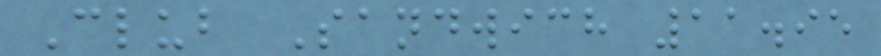Club Sandwich 11.95
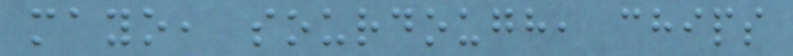mayo, sourdough, chips
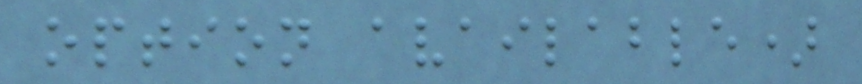option available)
